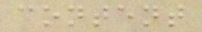content
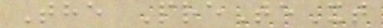The PreTeXt
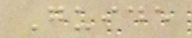Guide
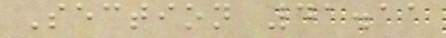Section 41.11
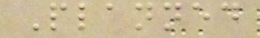Planned
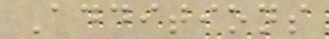Additions
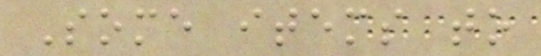Some items to
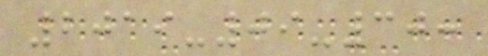2019-09-30:
